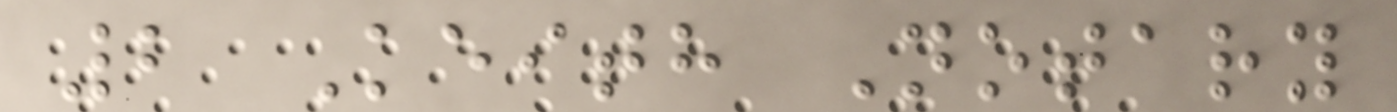2 Keith Notary
